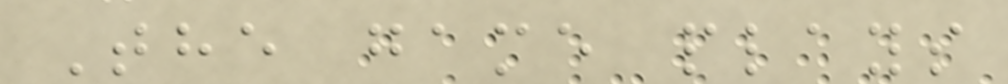The game plays
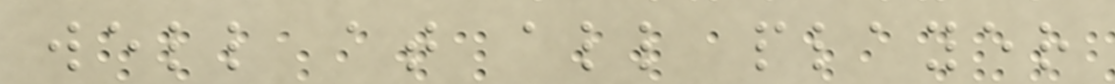well at all player
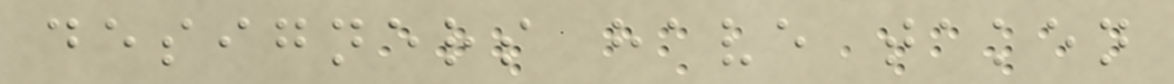designers have taken
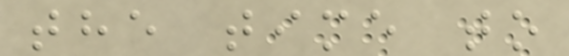the time to
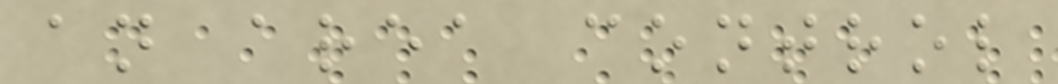an area control
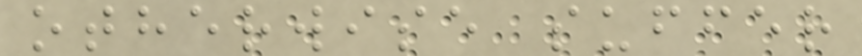otherwise suffer
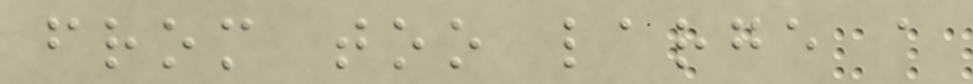from too large a
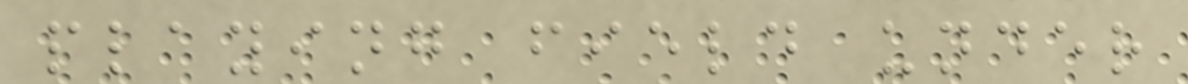playing field under
